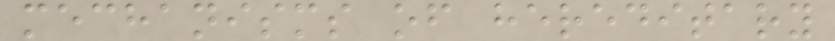mechanisms of hereditary
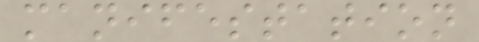manifestation
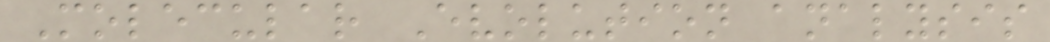Molecular Evolution analysis
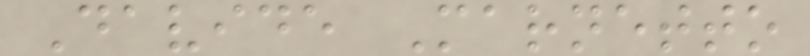Davide Marnetto
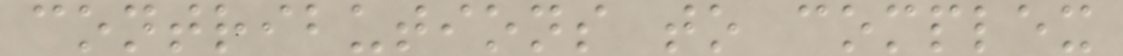contributions to complex
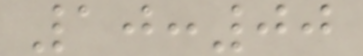10:00
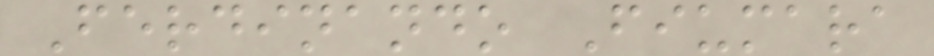Ferdinando Fiumara
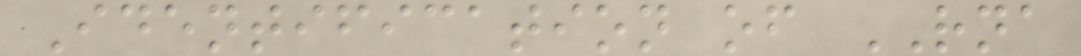Identification of RNA
